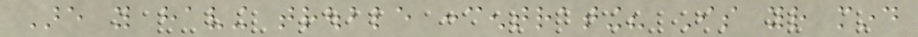Are you having trouble concentrating? Is your mind
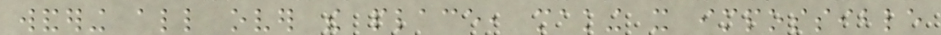wandering all over the place, making it impossible
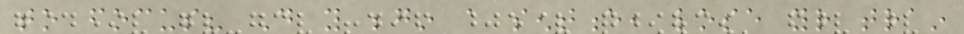to focus? Do you begin a sentence, lose your train
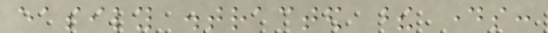easily distracted these days:
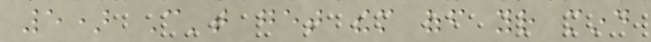5) Can't get them off your mind
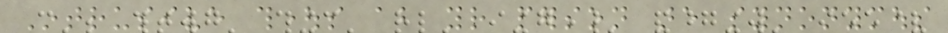Intrusive thoughts about your person are synonymous
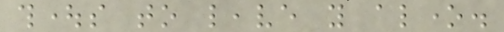thoughts to leave you alone.
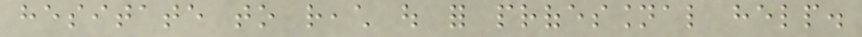hesitate to reach out for professional help.
